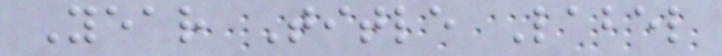Year Title Label
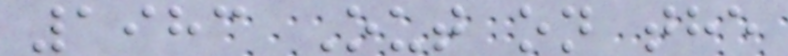1983 Out on the
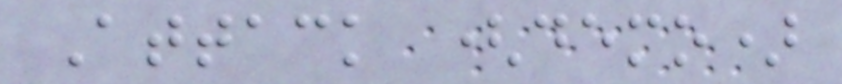Attack (demo)
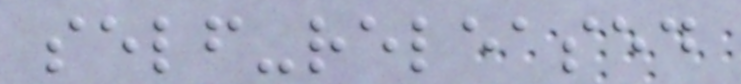self-released
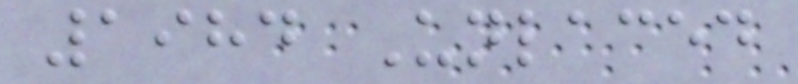1984 Unlaced
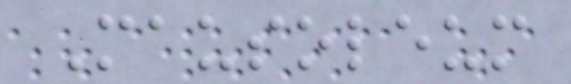Mausoleum
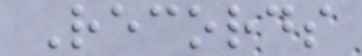Records
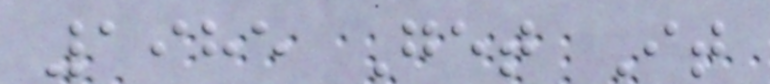1985 Get It
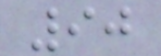90
